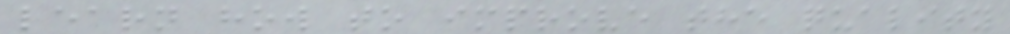learn how to improve the quality
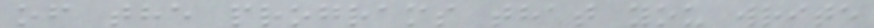of the programs that you write
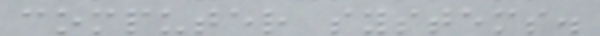computer systems.
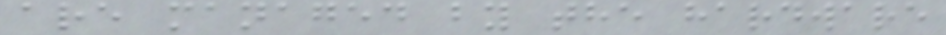are managed by the hardware
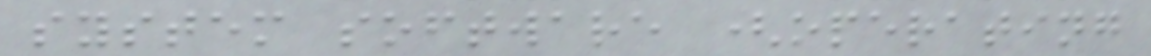system software (operating
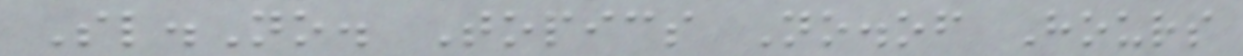Sl.No. Topics No.of Hours
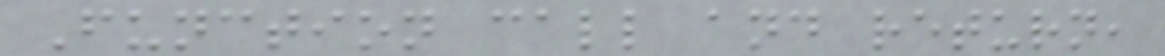Function call and return,
